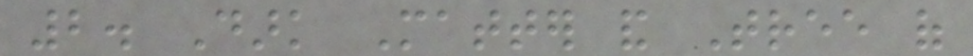2. Dark Matter and Tree of
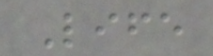Life
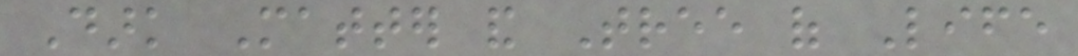Dark Matter and Tree of Life
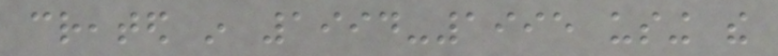created in 1994-1995 using the
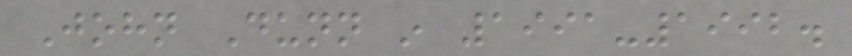John Dunn in 1991-1992.
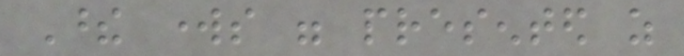These works were presented as
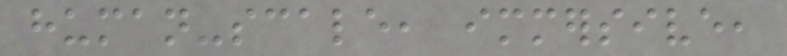human-scale, immersive,
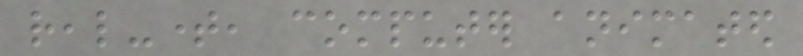real-time, computer animated
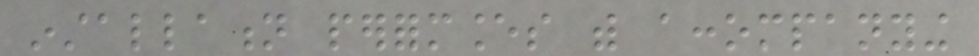installation performances with accompanying
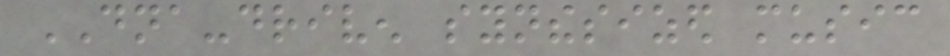DNA-driven synthesized music
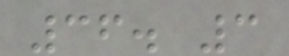36. 3
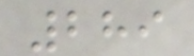289
